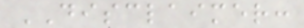DISCLAIMER:
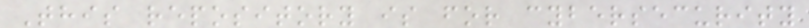This repository is for cybersecurity
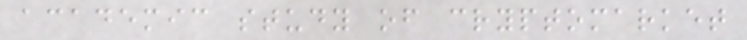academic study of cryptomarket
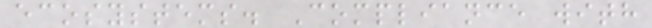ecosystems. Compliance with
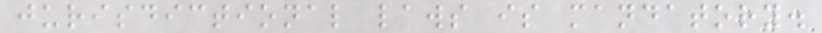jurisdictional laws is mandatory.
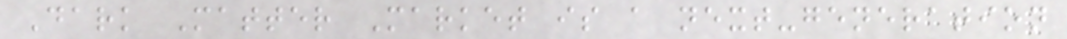Dark Matter Market is a next-generation
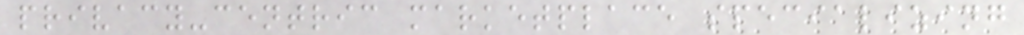privacy-centric marketplace specializing
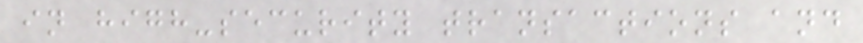in high-security transactions and
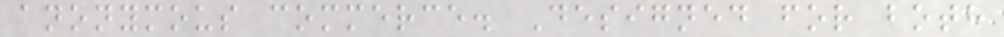anonymous commerce. Designed for both
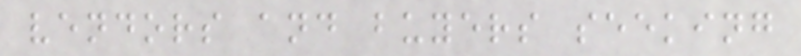vendors and buyers seeking
